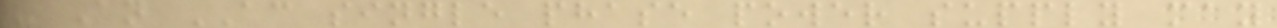- An AC single phase power supply may
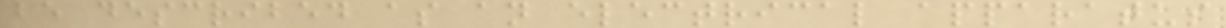be described as an electrical apparatus
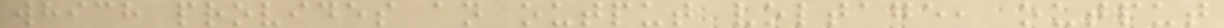which provides an output voltage, output
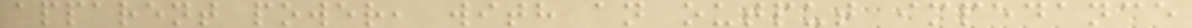apparent power, with an output impedance
